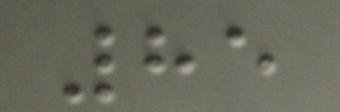85
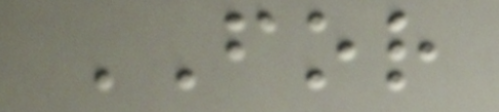FOR
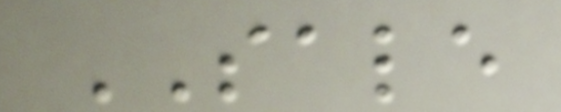SALE
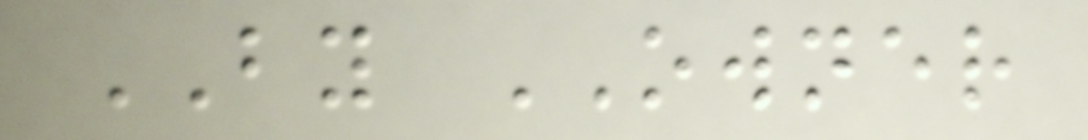BY OWNER
